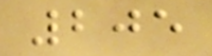205
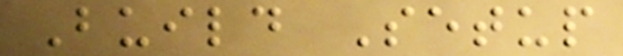Build Setup
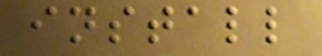install
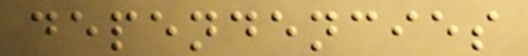dependencies
